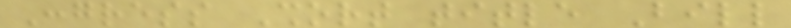Congress Short title Bill
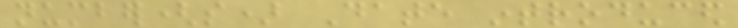number(s) Date introduced
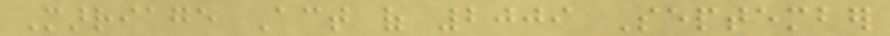Marriage Act of 2009 September
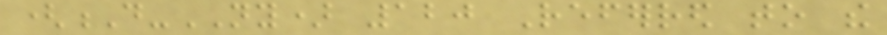(D-NY) 120 Referred to the
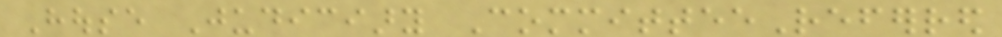House Judiciary CommitteeReferred
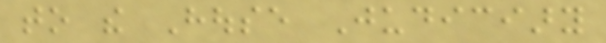to the House Judiciary
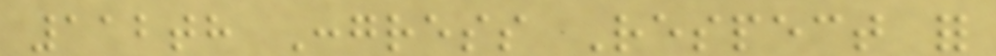112th Congress Respect for
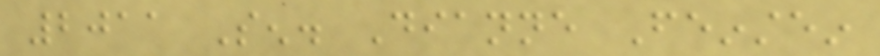2011 Sen. Dianne Feinstein
